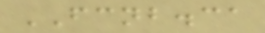FCNB.ca
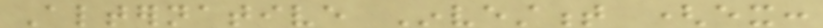Alternative Investment (ex:
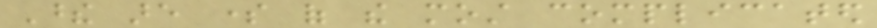These are some of the most complicated
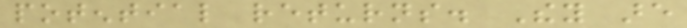potential returns. They are
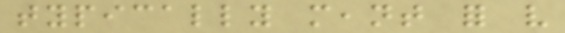typically meant for very
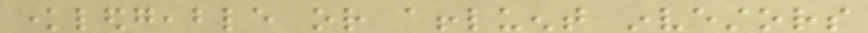knowledgeable or affluent investors
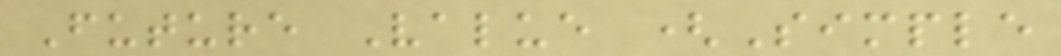Future Value (Simple
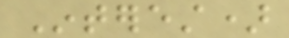Interest)
